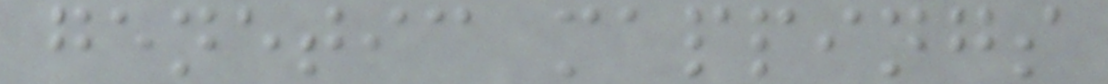genetic mappings
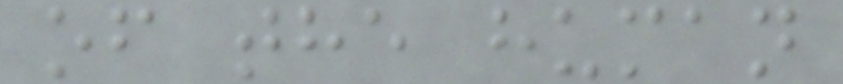of the human
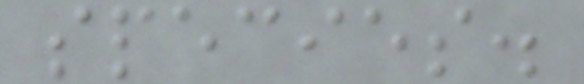species.
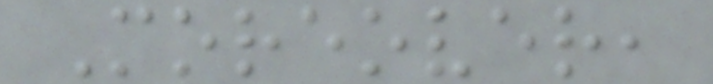Moreover,
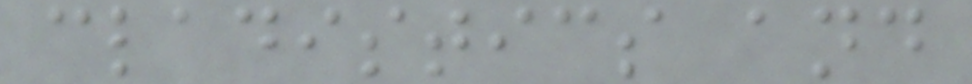cladistics and
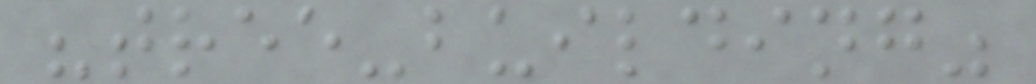"tree-building"
